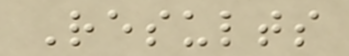Results
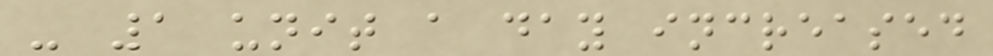- 1 unit a day increased
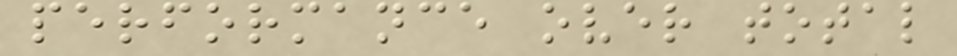performance over total
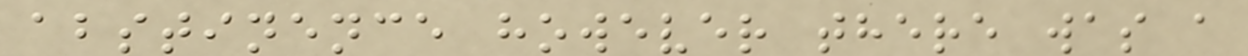abstinence however there was a
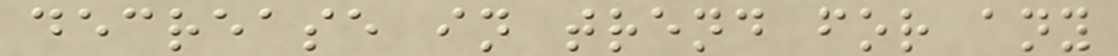decrease in trend for any
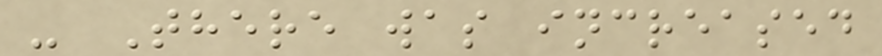- There was increased
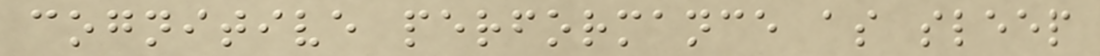cognitive performance as sleep
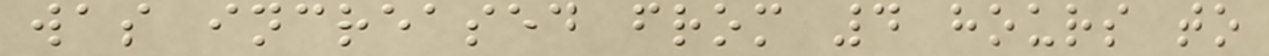was increased from 4 hours to
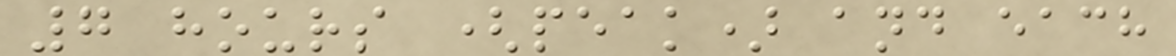7 hours (peak) and each
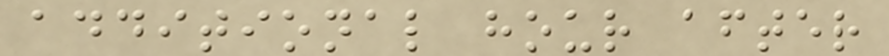additional hour after
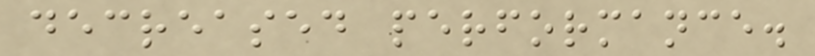decreased performance.
